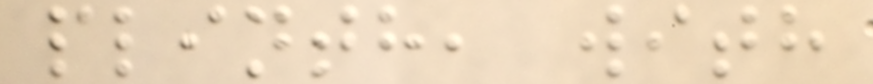plinth, with
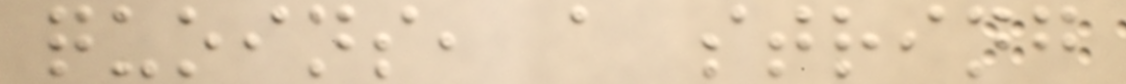quoins, a string
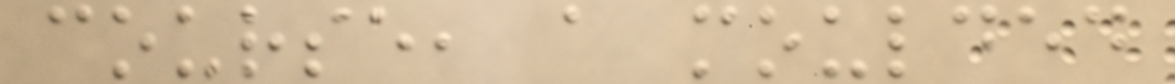course, a moulded
